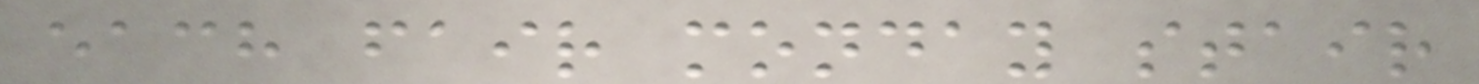each fair monday stair
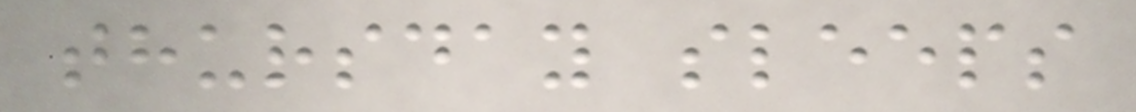thursday sleeps
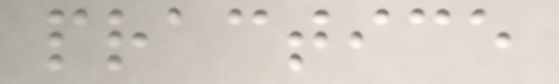practice
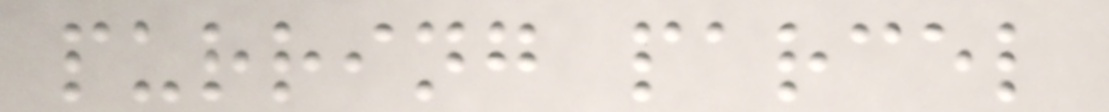purring parcel
